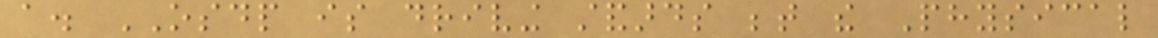a. OSDP is driving standards between the Physical
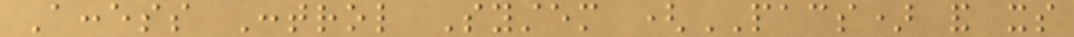Access Control System (PACS) and its
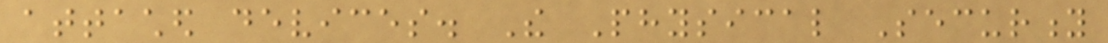attached devices. The Physical Security
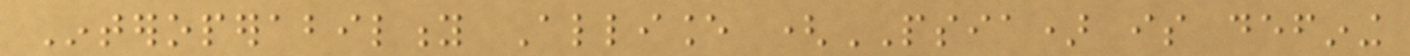Interoperability Alliance (PSIA) is defining
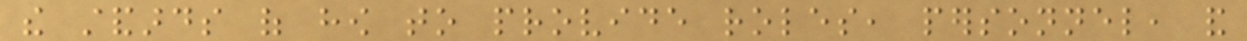the standards of how to provide roles, personnel, and
